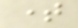time
